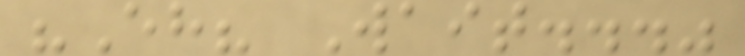"Eh? Wait..."
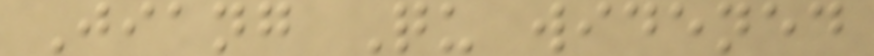Jiang Qu widened
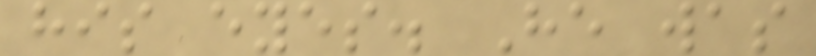his eyes. He was
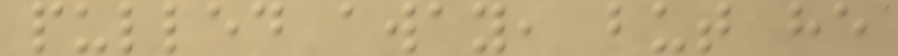pulled away, but he
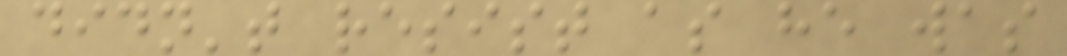didn't resist as he was
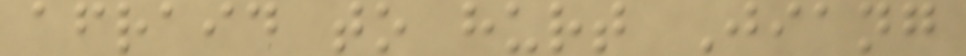afraid to hurt Jiang
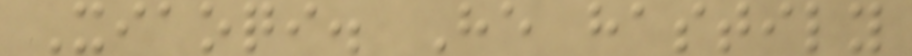Xiaoqi. He hastily
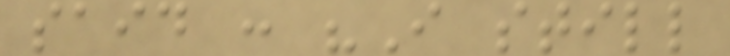said : "I still
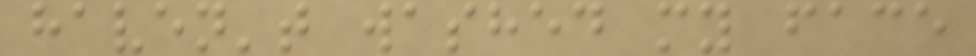haven't washed my face
